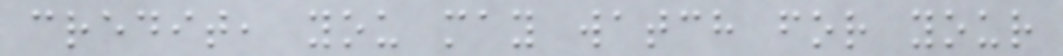credit, you may watch for your
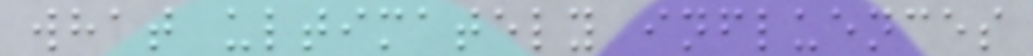what ultimately influences
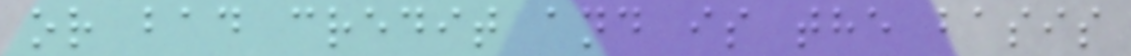or bad credit and is the basis
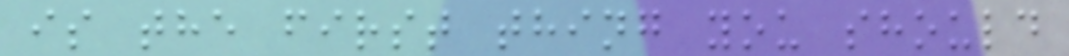is the first thing you should
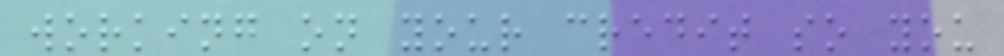working on your credit so you
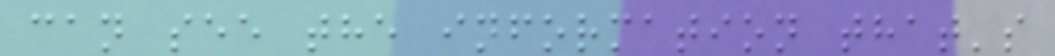can see the information that's
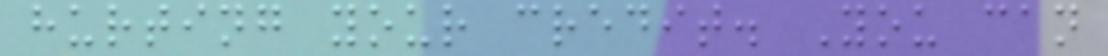hurting your credit. You can
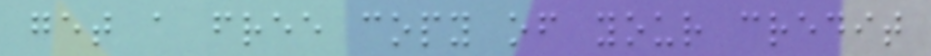get a free copy of your credit
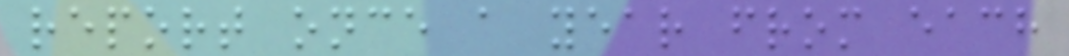report once a year from each
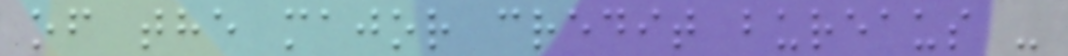of the major credit bureaus -
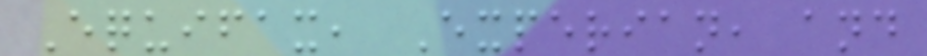Equifax, Experian, and
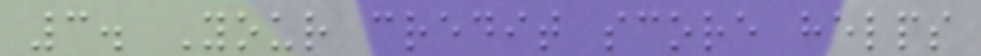3. Your credit score helps
